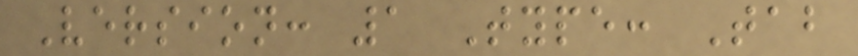Version: 1 Type: Tab
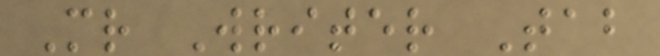Mr Writer Tab
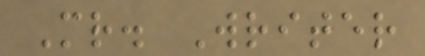Mr. Writer
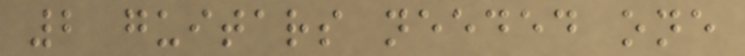2 guitars needed one
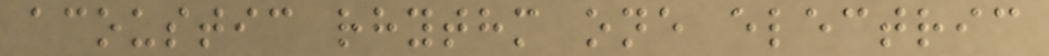acoustic rhythm one electric
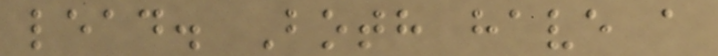lead. Both have a
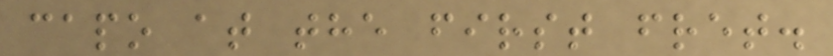capo at the first fret.
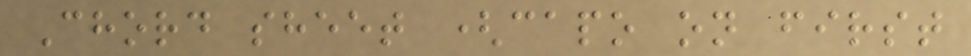Chord sheet (capo on first
